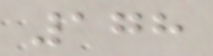178
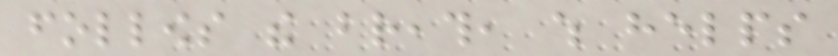follows the breath, which helps
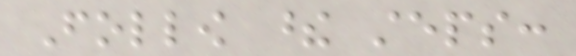Follow these steps:
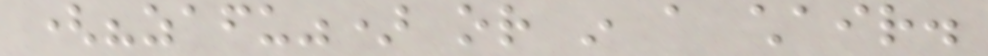("zafu") or in a chair.
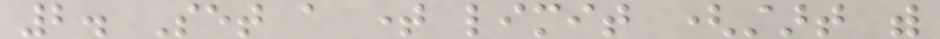2. Set a time limit (start with
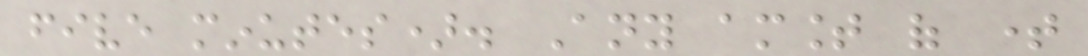five minutes). Any amount of time
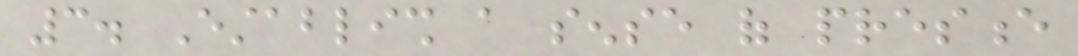3. Establish a sense of presence
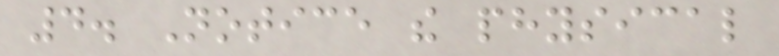4. Notice the physical
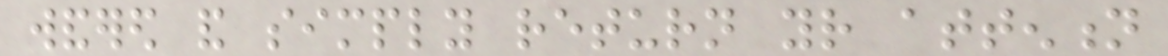wandered and simply return your attention
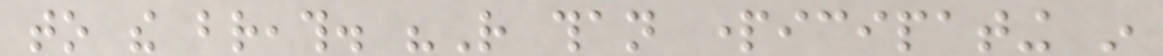to the breath. "Rather than participating in
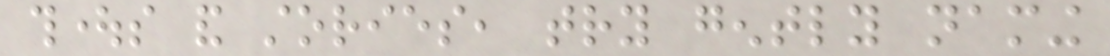thoughts and stories, try gently naming
